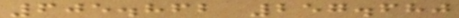605.862 257.680
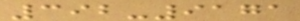392-9171
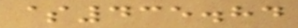$435.84
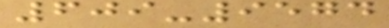609-9574
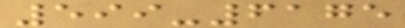599-6175
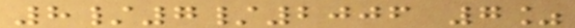8/7/2006 7%
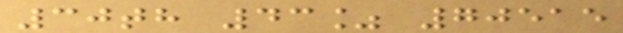30th 43% 70515
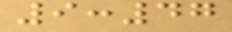9:47
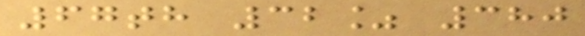67th 32% 380
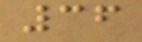36
